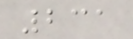231
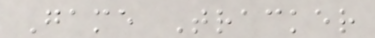Game Tracker
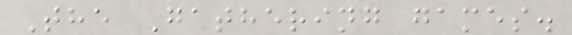The Gathering games.
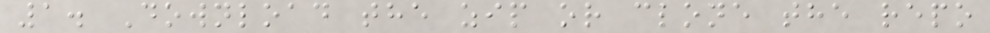1. Download the zip or clone the repo
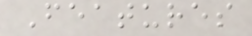Features
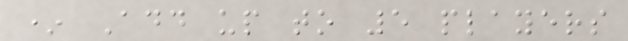* Add up to 5 players
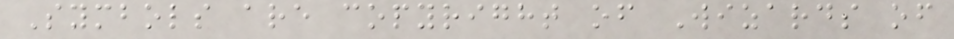Symbols are copyright of Wizards of
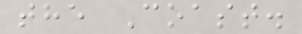the Coast.
